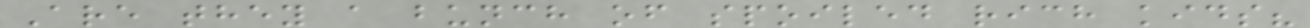Are they a bunch of spoiled rich kids?
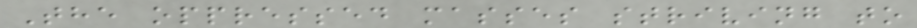The oppressed masses striving to
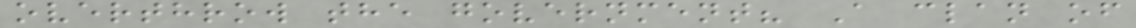overthrow the government? A clan of
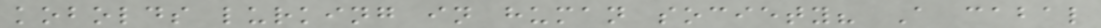kobolds lurking in human society? A cabal
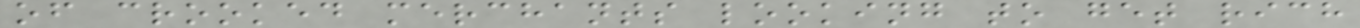of crooked merchants looking to get rich
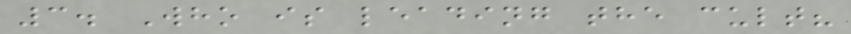3. Who is leading the cult?
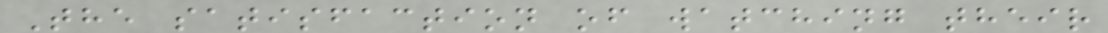The satisfaction of watching their
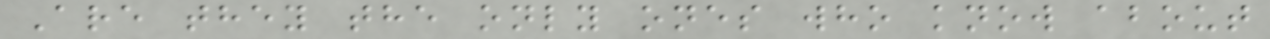Are they the only ones who know about
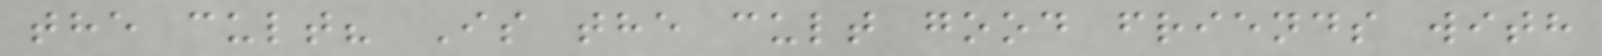the cult? Is the cult good friends with
